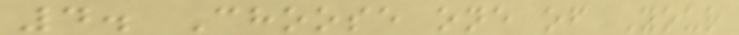4. Choose one of Your
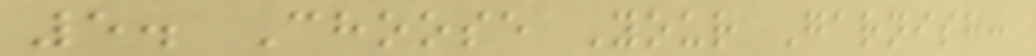5. Choose Your Garnish:
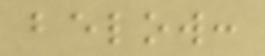below:
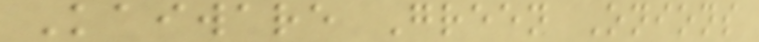Kaiware Green Onions
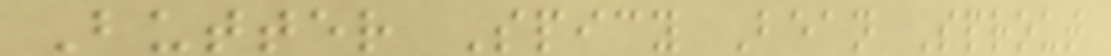Butter Spicy Bean Sprout
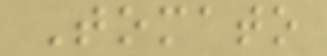Tomato
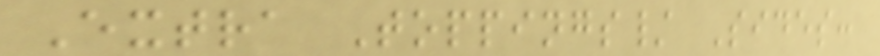Extra Toppings/ Sides:
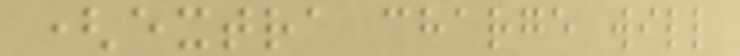(extra charge will
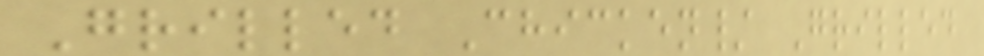Grilled Chicken/ Grilled
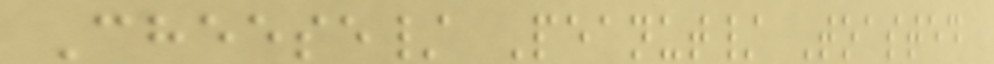Cheese/ Peanut/ Toasted
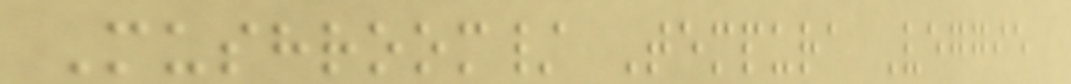Mushroom/ Tempura Veggie
